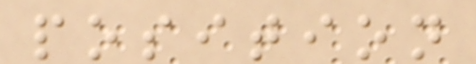position
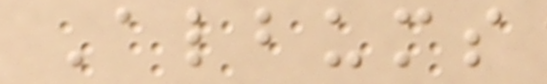Albums
